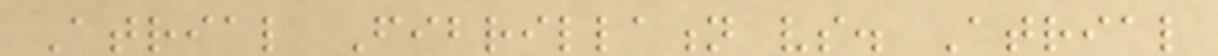Atrial Fibrillation vs. Atrial
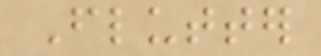Flutter
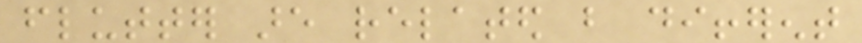flutter are related but different
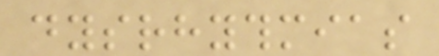dysrhythmias
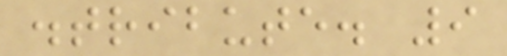distribute. 9
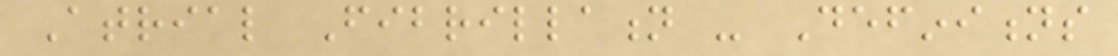Atrial Fibrillation - Definitions
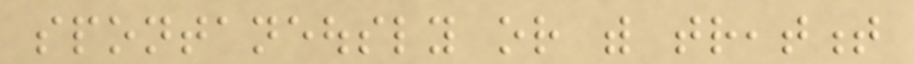spontaneously or with treatment
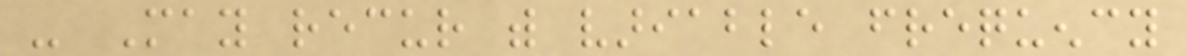- May recur with variable frequency
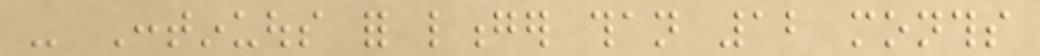- Continuous for longer than 12 months
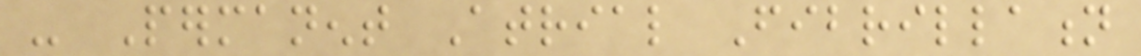- Permanent Atrial Fibrillation
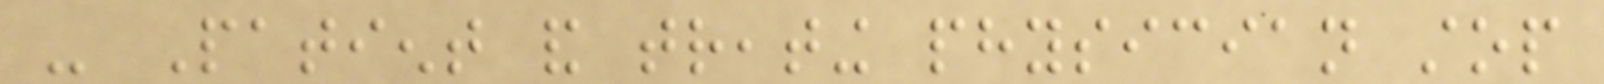- Patient and treating physician stop
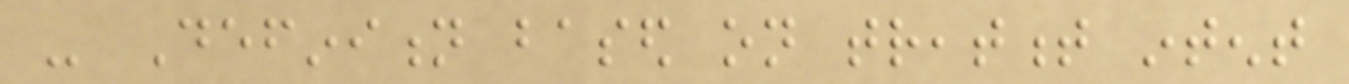- Definition based on treatment intent
